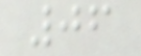06
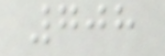708
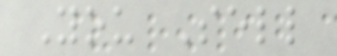You Sell
